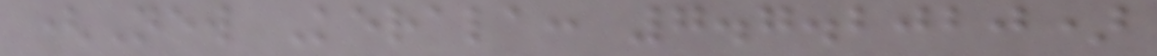(New Kerala: 7.7.2020)
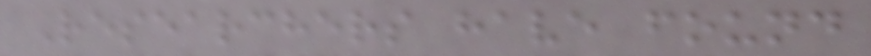Researchers have found
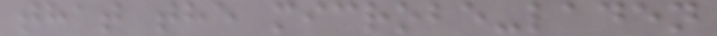that the microbe-laden
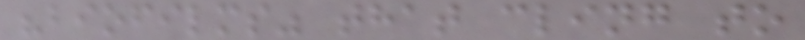"biofilms" that cling to
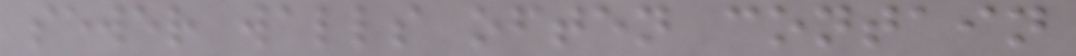sewer walls often contain
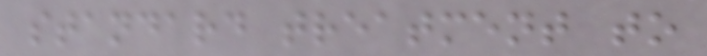standard treatment to
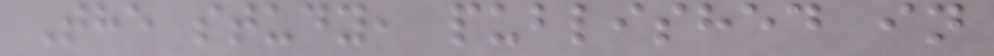The study, published in
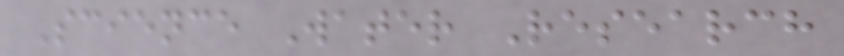Science Water Research
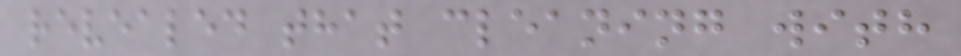revealed that cleaning with
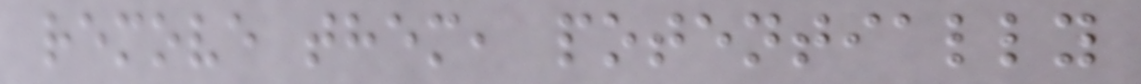remove them, potentially
